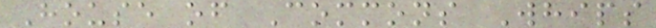House of Commons Whips
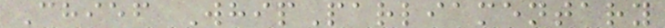Chief WhipParliamentary
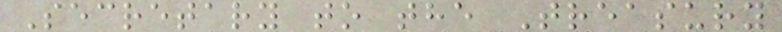Secretary to the Treasury
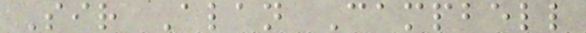Sir Alan Campbell
